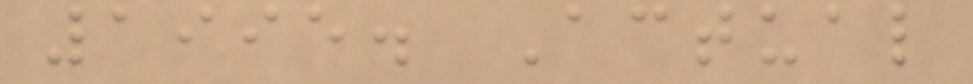1995. Actual
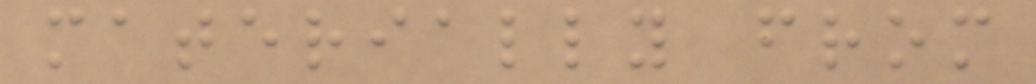materially from
